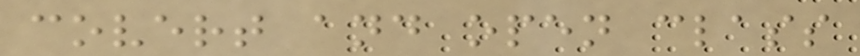covert and open class
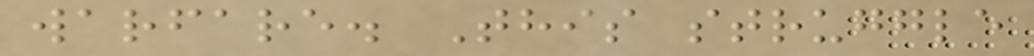warfare. This struggle
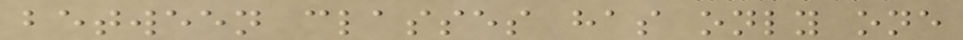between classes has only one
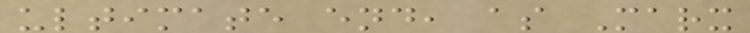ultimate end, as Marx
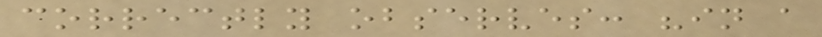correctly observes: "in a
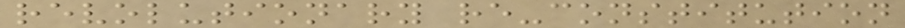revolutionary re-constitution
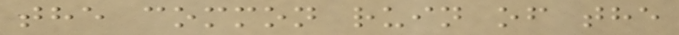the common ruin of the
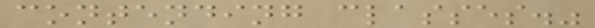contending classes."
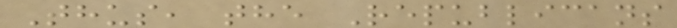Thus, the Republicans
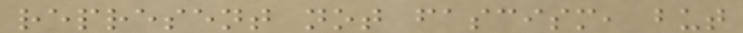represent not fascism, but
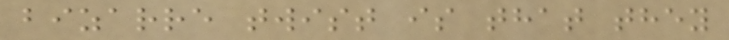bizarre twist is that they
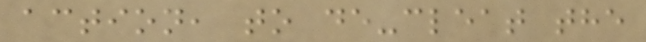action, to de-cleat the
